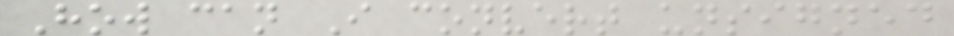How can I convert unsigned
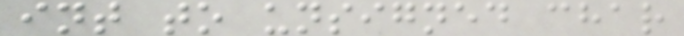int to unsigned char
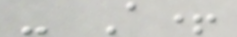- A+
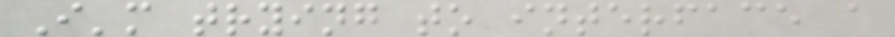I'm trying to interface a
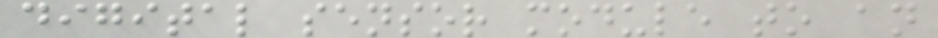digital sensor module to an
